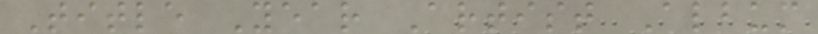Title Year Artist Album
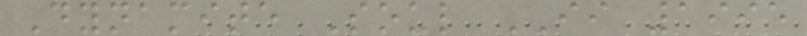Dynamite Soul II 1995
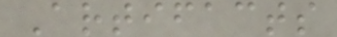Artifacts
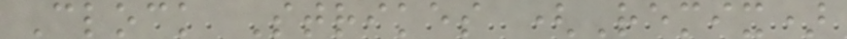Clock Strikes (Remix)
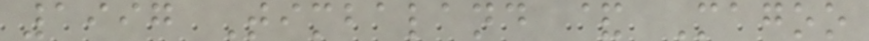1997 Timbaland & Magoo
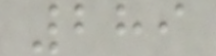289
